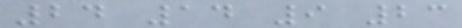24 14 9 23
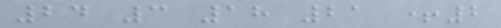24 3 18 21 +2
